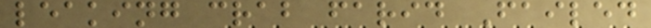leaking crab farid Failed
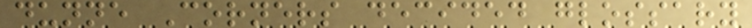dunne Corners decided glossary
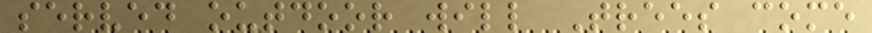served outdoor will Trees come
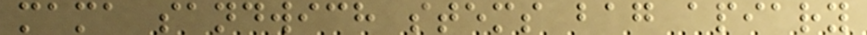mama sandwich stems bag apiary
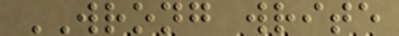WRONG write
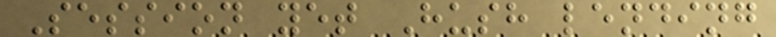Session yet Hush lending
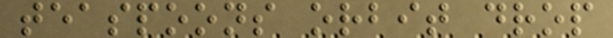teaspoons orbit drop
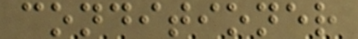conditioner
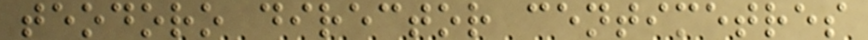teodoro director centimetres
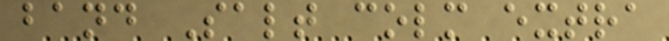band Salt colm extra
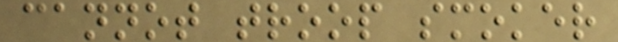cannot troop smoker
